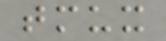tmux
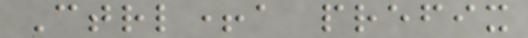Ctrl+a prefix
